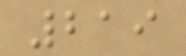219
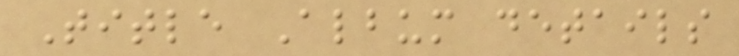Title Album details
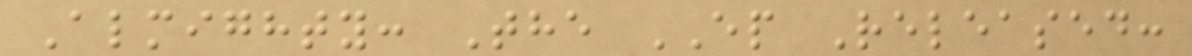Almighty: The EP Released:
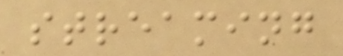streaming
